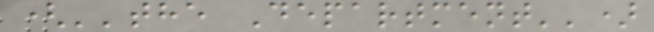(''the Department'')
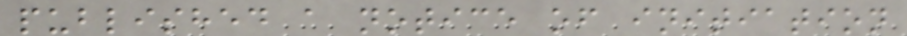published a notice of initiation
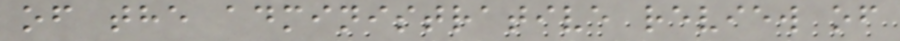of the administrative review of
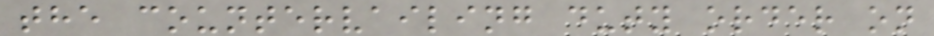the countervailing duty order on
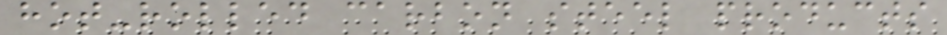hot-rolled carbon steel products
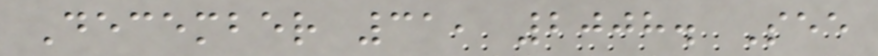December 31, 2008. See
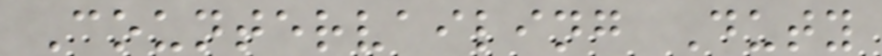Countervailing Duty
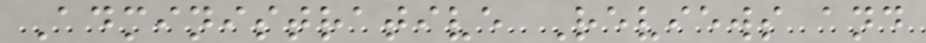Administrative Reviews and
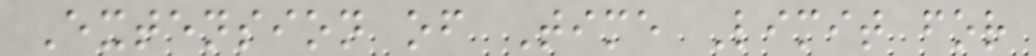Extension of Time Limit for
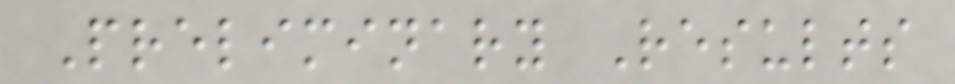Preliminary Results
